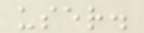user.
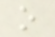o
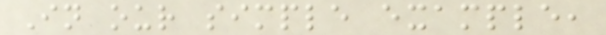In our simple example,
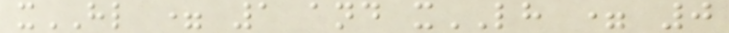xHL = 1 and xLH = 0
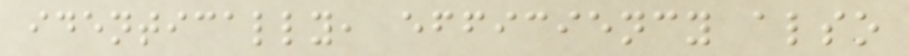identically, efficiency also
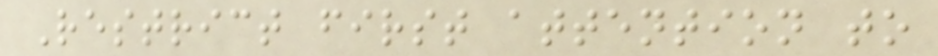Restrict first attention to
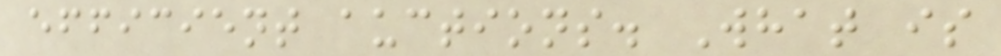efficient auctions. What is
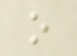o
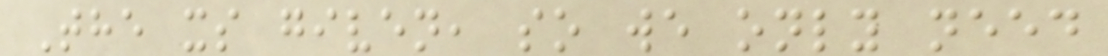The xs given, so we only need
